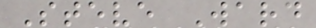Steve Ward
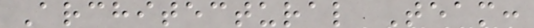Architectural Team:
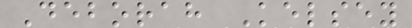Deborah Kelsey
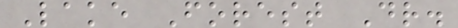Lake Forest Dr.
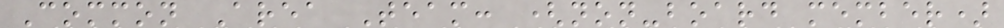Common Area Team: (non-board member)
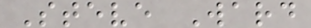Steve Ward
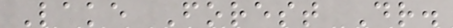Lake Forest Dr.
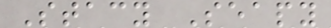Stacy Seapy
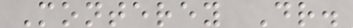Monterey Dr.
